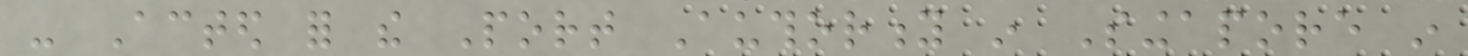- Acted for the Port Authority in Singapore in
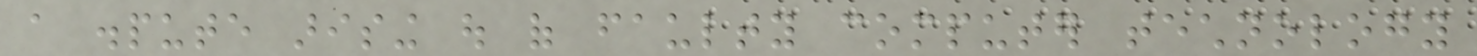a dispute arising out of faulty computer technology
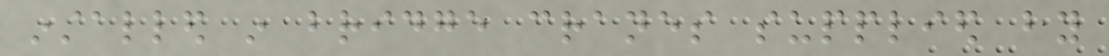installed in bridge cranes supplied by
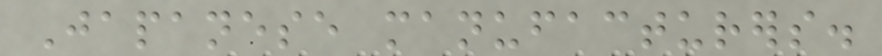Japanese manufacturers.
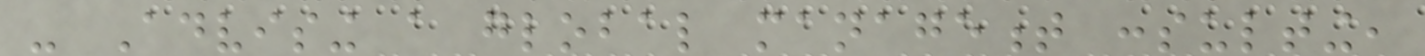- Advising a global management consulting,
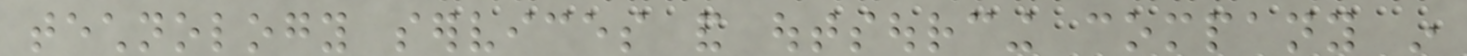technology services and outsourcing company in
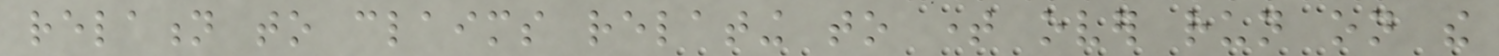relation to claims relating to time over run on the
